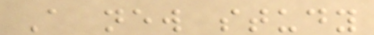A new study
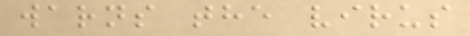warns the virus
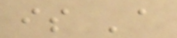is 'a
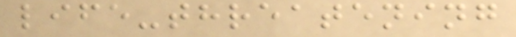life-threatening
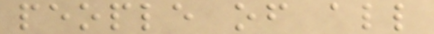people of all
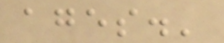ages.'
